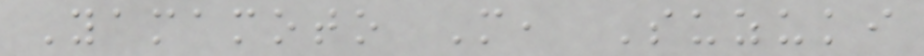Yamamoto M, Suzuki
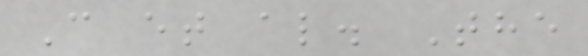C et al. The
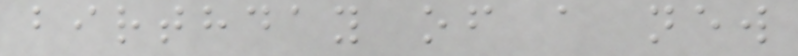birthday of a new
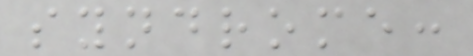syndrome:
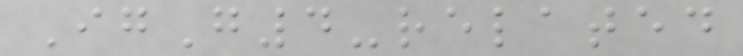IgG4-related
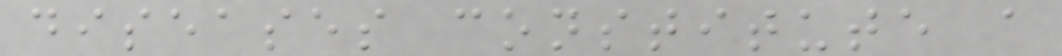diseases constitute a
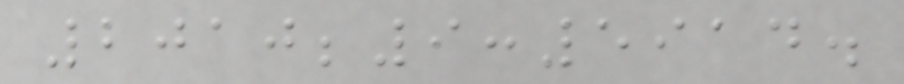2010;9:5914.
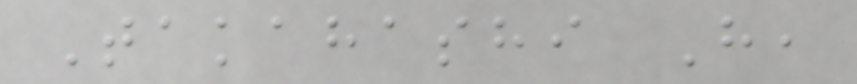Takahashi H,
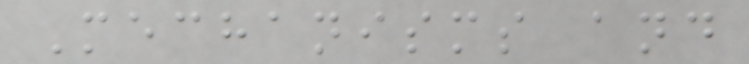Mechanisms and
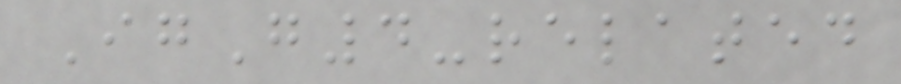IgG4-related
